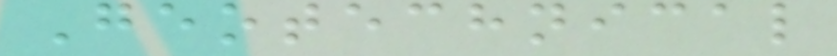Geotechnical
